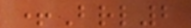+Brl2
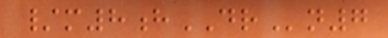/m8hDRn7
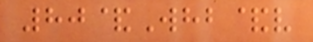80&Whb&v
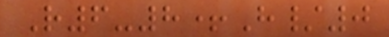R6-8+H/0
